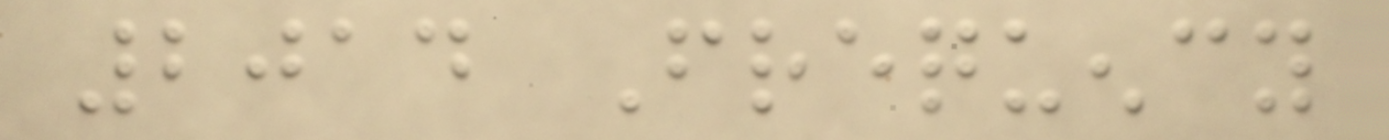2014 Frequency
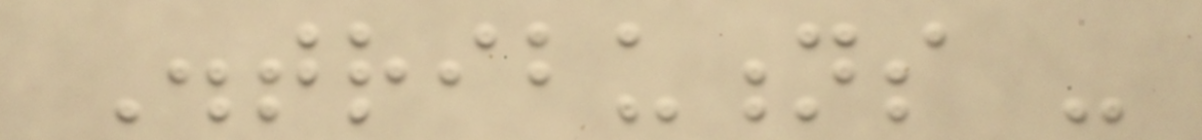Distributions -
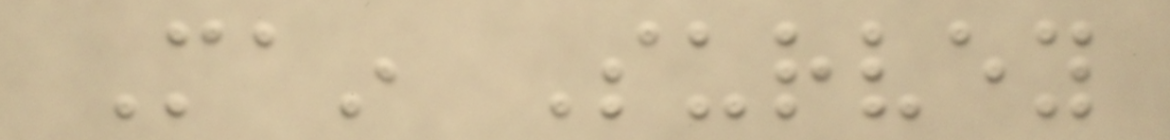Main Survey
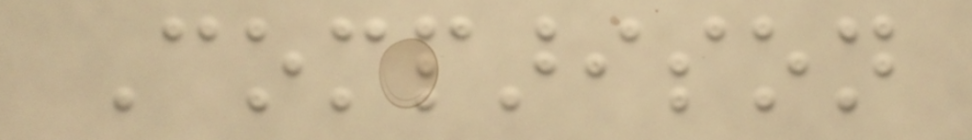Comparison
